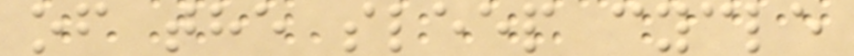of the sleep cycle
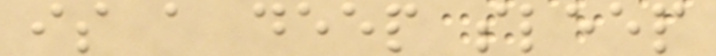is a deep sleep
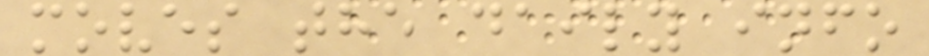moves the daily info
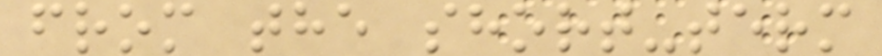from the short-term
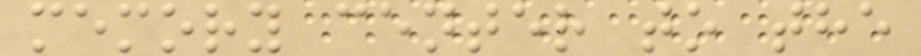memory center to the
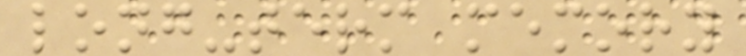long-term memory
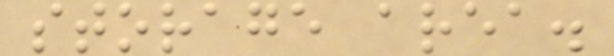storage area.
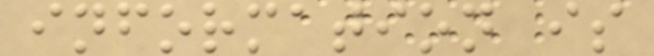information is
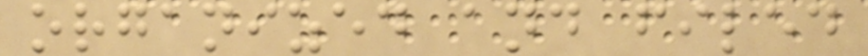organized and filed
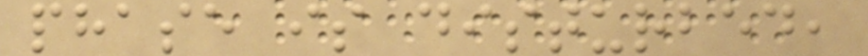phase is disturbed,
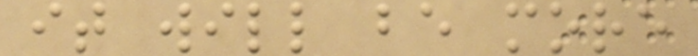it will be more
